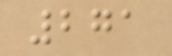271
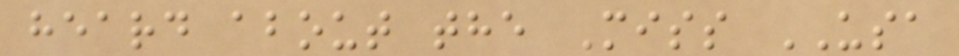heard about the Miss USA
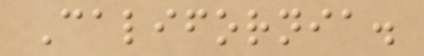California.
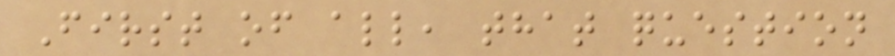First of all, that question
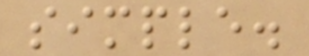simple.
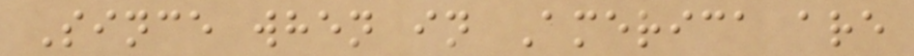Since when in America are
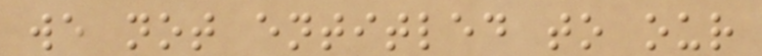we not entitled to our
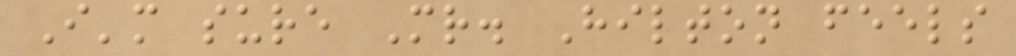I'm sure Mr. Hilton feels
